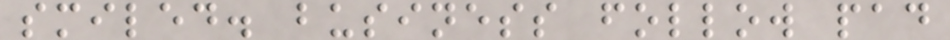smiled. business follow pad
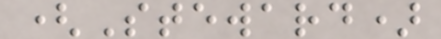(Steward)
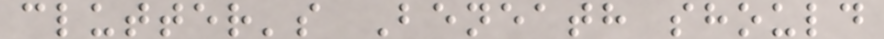clutter's Beneath should
